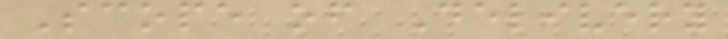Scope of Delivery
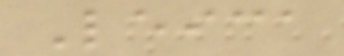Leica
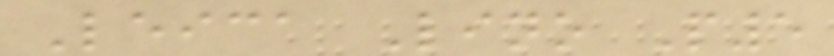Leica Lino P5
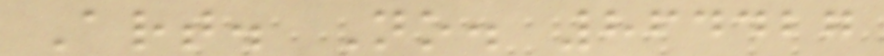Art. No. 864427
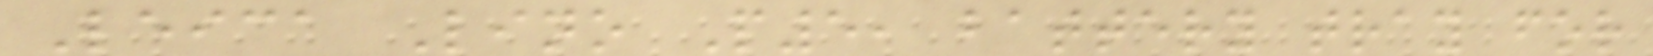Leica Lino P5, battery tray for
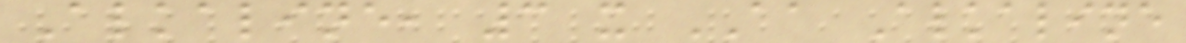Alkaline, 3 x AA Alkaline
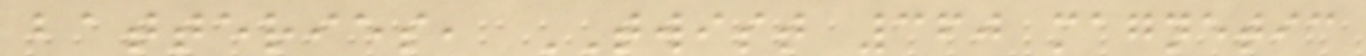batteries, TWIST 360 magnetic
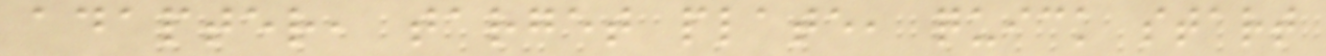adapter, target plate, quick start
